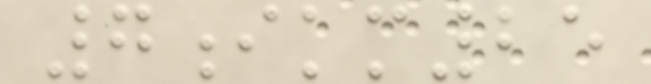7ikm25
